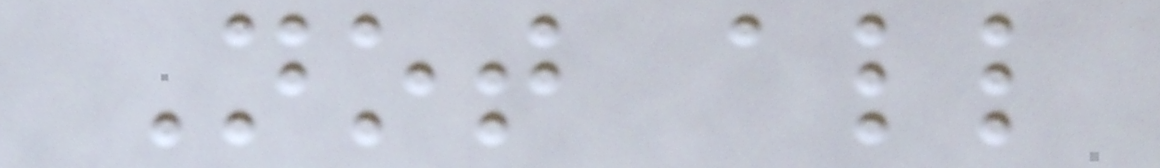Not all
